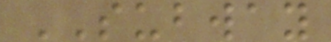SUBWAY
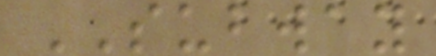SUBWAY
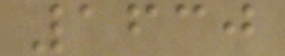1630
